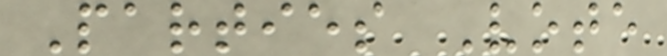Parties Vote
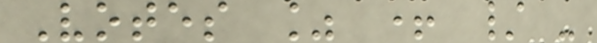Votes % + / -
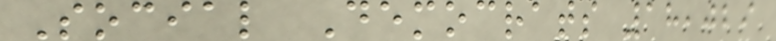Social Democrats 18,029
